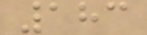183
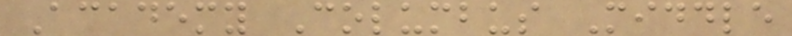Academy Columbus Middle
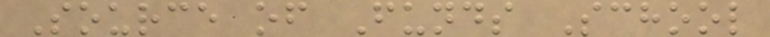Source of Funds School
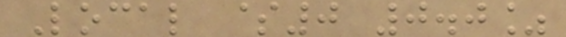Local $0 0.0%
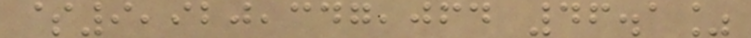$9,920,347,064 46.1%
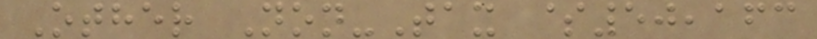Other Non-Tax $50,163
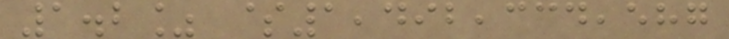1.2% $1,492,334,587
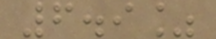6.9%
